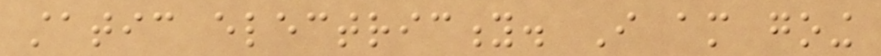static electricity. I am going
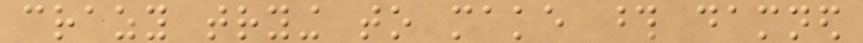crazy trying to make those damned
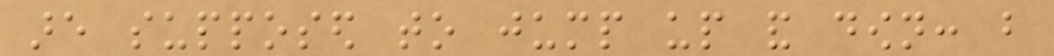are supposed to jump up and down: but
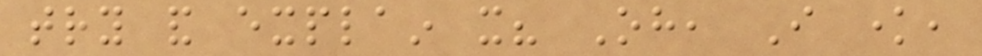try and explain it? Oh, I know,
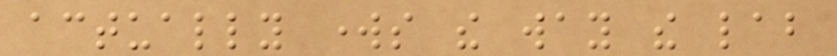actually works the way the lab
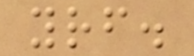yourself.
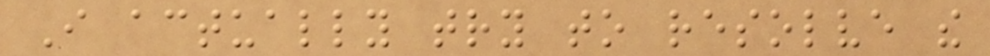I actually try to resolve the
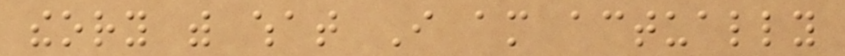theory with what I am actually
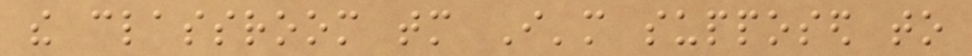the classroom tomorrow I'm supposed to
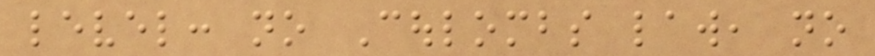level: no Coulombs law, no
